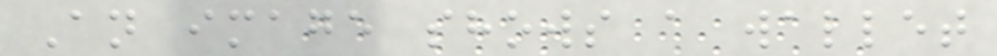An image shows a wallet
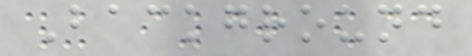Background
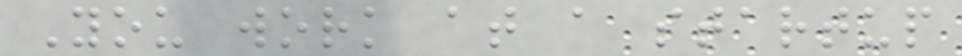You work at a startup
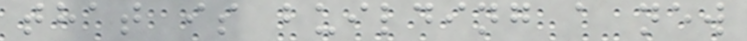that is building a new
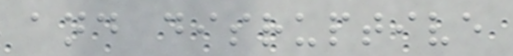and disruptive
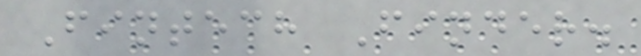Fintech Finder.
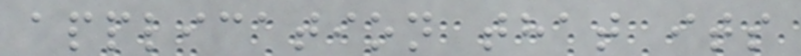application that its
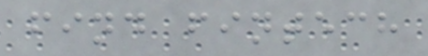find fintech
